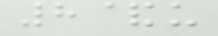8&u
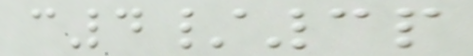c4/3p
